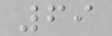69
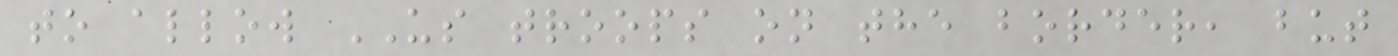to allow US troops on the border, but
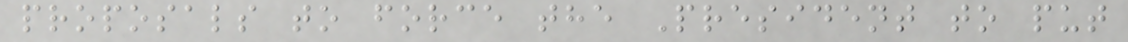proposals to force the President to put
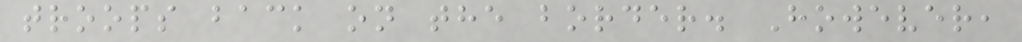troops back on the border. However,
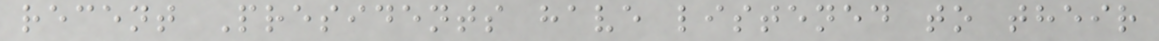recent Presidents have listened to their
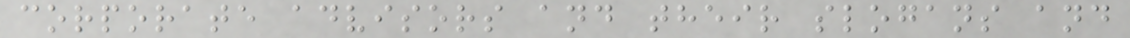corporate advisors and their slogans and
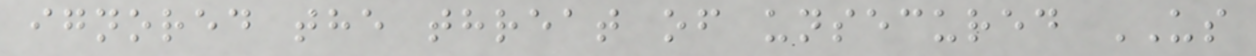ignored the threat of unsecured US
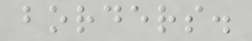borders.
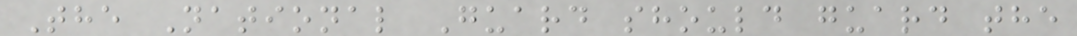The National Guard should guard the
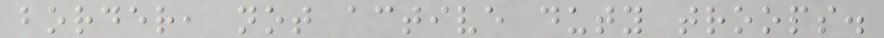border, not active duty troops.
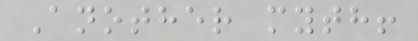Another myth!
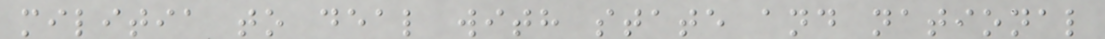militia to deal with state and national
